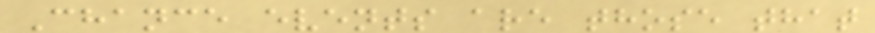Chance events are those that
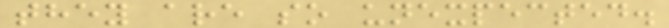they are so unexpected.
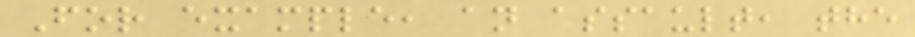For example, an assault, the
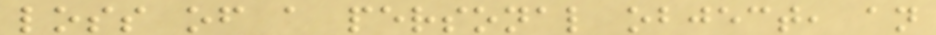loss of a personal object, an
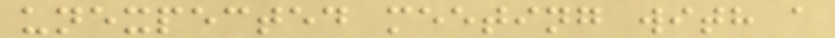unexpected meeting with a
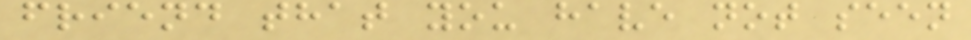friend that you have not seen
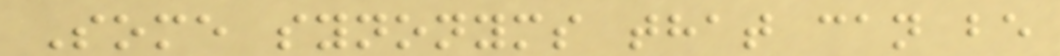Some synonyms that can be
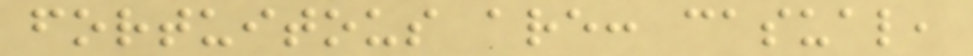fortuitous are: casual,
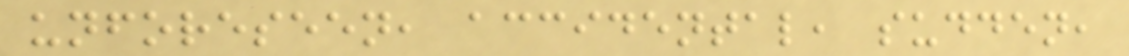unforeseen, accidental, sudden,
